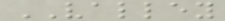VALLEY
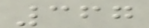367
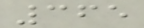365
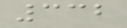332
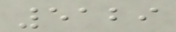5129
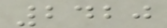2420
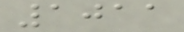1011
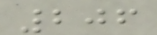206
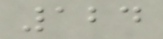124
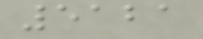5121
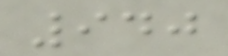940
